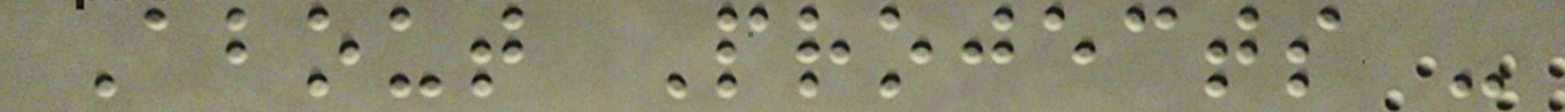About Projects -
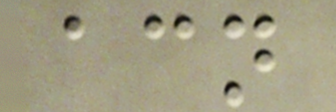acn
